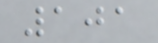101
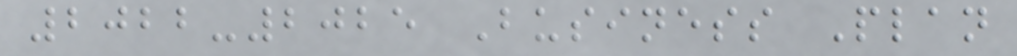2022-2025 Business Plan
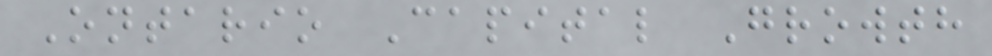Ontario Capital Growth
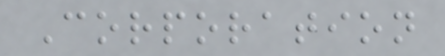Corporation
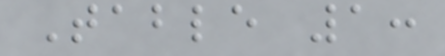Table 1:
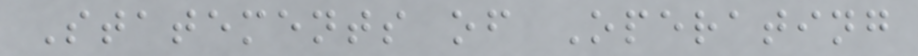Statements of Operating
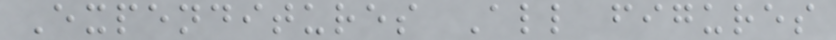Expenditures All figures
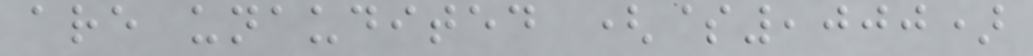are unaudited ($,000)
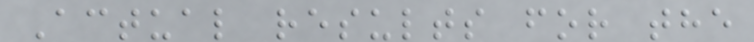Actual results for the
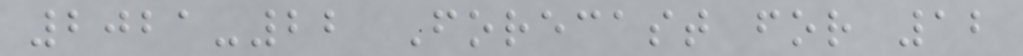2021-22 Forecast for 12
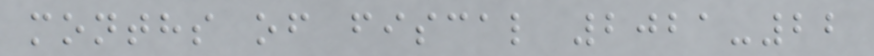months of fiscal 2021-22
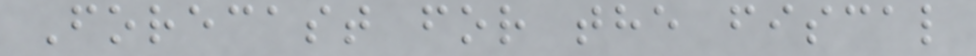Forecast for the fiscal
